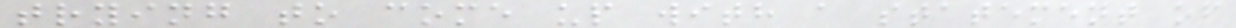trying to come up with a statement of
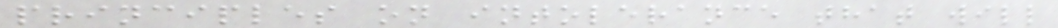principles on intolerance that will
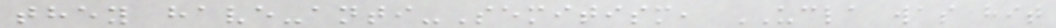they have-anti-Semitism, UCLA was hit
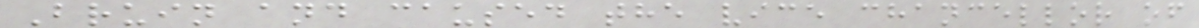Bruin and caused the vice chancellor of
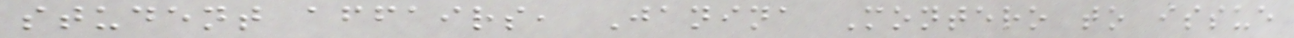student affairs, Janina Montero to issue
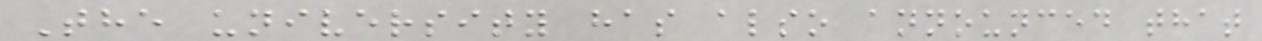The university has also announced that
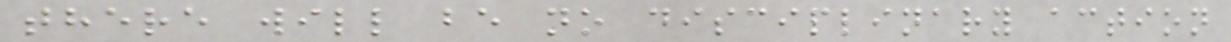there will be no disciplinary action
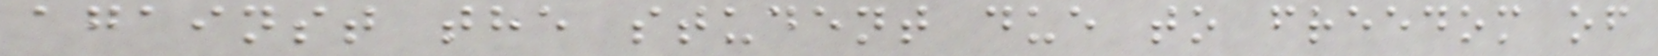against the student due to freedom of
